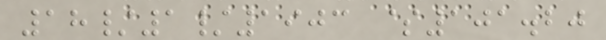18/1/1903 $101.20
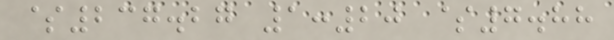$237.27 1:20 $7.88
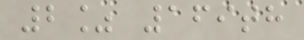2% 169th
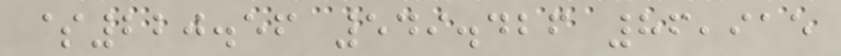$220.56 549.426 86,915
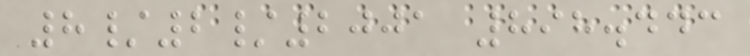8/2/2001 898.443
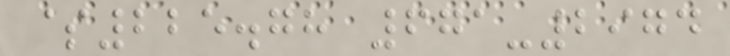$225.78 671-2974
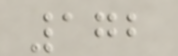172
